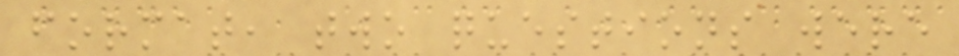format, two questions were
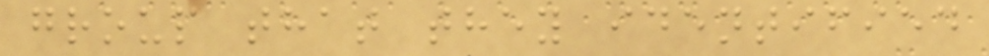group that they identified
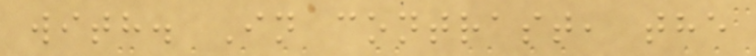with. In contrast, the
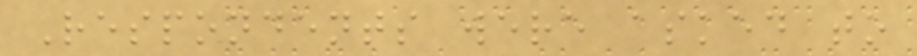Respondents were asked to
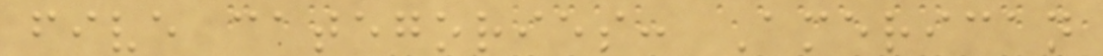five categories: American
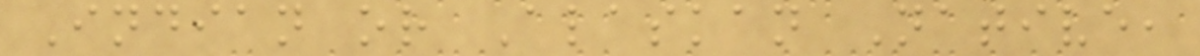Indian or Alaskan Native,
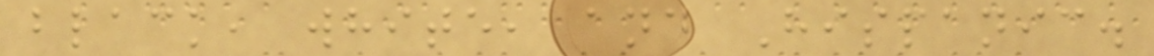black, white, and Hispanic.
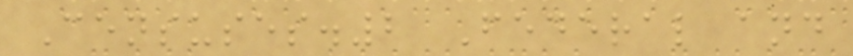Censuses.2 Federal and
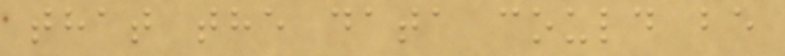that the data could be
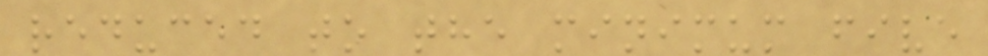reduced to the minimum five
